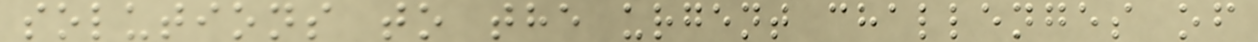solutions to the urgent challenges of
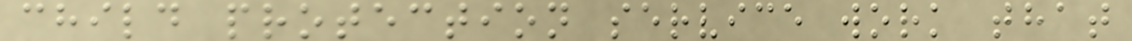child protection service work that
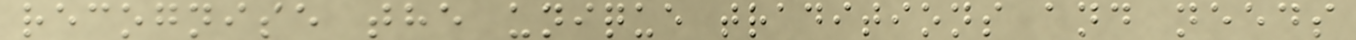recognise the unique traditions and needs
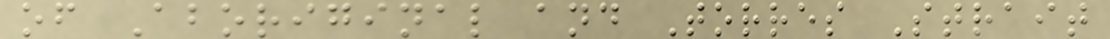of Aboriginal and Torres Strait
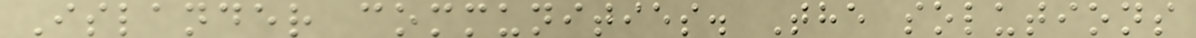Islander communities. The solutions
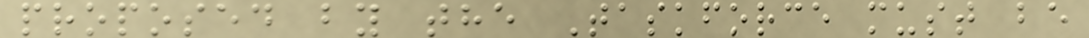proposed by the Taskforce must be
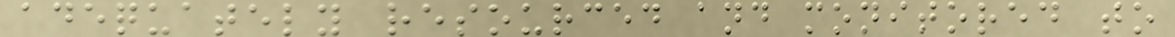adequately resourced and monitored to
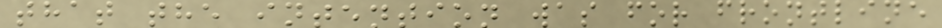that the intention was for frontline
